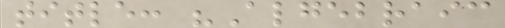title: "Algebraic
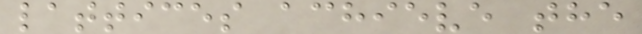lattices achieve the
